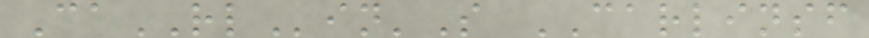CaRLin'S CARLINSF
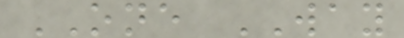ONE WAY
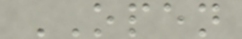OPEN
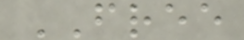FREE
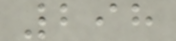298
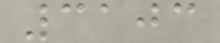3103
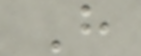H
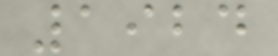1924
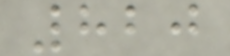820
